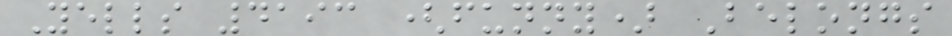Yells 4193 (funny) Belongs
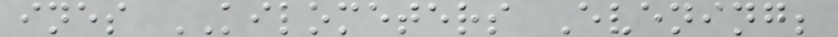ines KILOMETERS Evening;
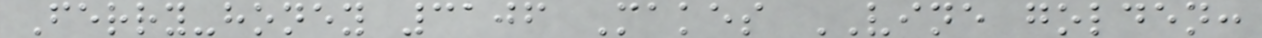Ferry-honey 3106 Makes VINE golden:
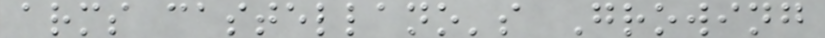arms castellano's Growing
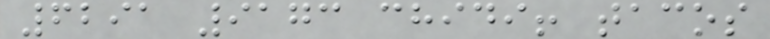6291 9173 chidi! tacos
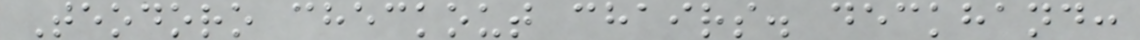Teodoro checkout chairs. deckhand:
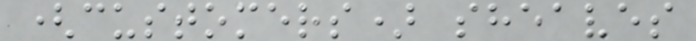(customers) sheaves
